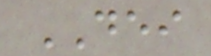DEI
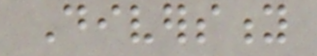Diversity
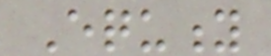Equity
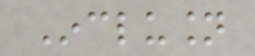Inclusion
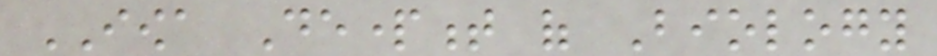IOWA Department of Biology
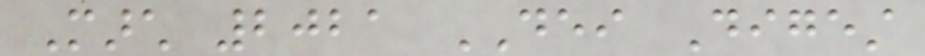March 2021 DEI Digest
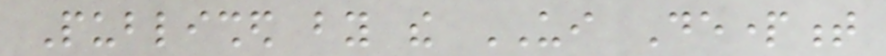Published by the UI Department
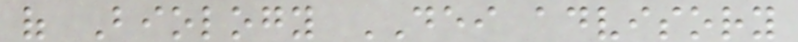of Biology DEI advisory
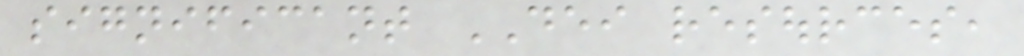significant DEI resources,
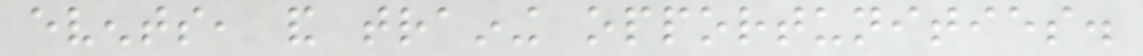events, and training opportunities.
